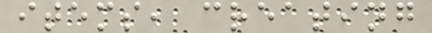items, creating
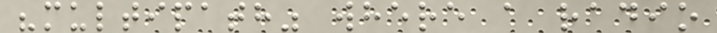"multipath" where a radio
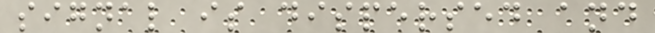signal is dispersed and
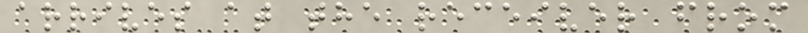arrives at the receiver from
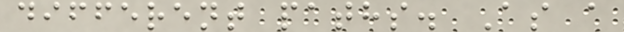different paths. As a
